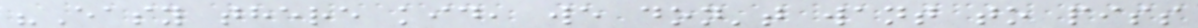"Easy there kid, we don't want to piss
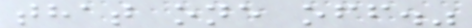that one off."
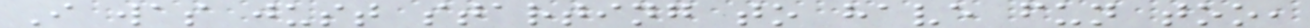I was just starting to have fun too,
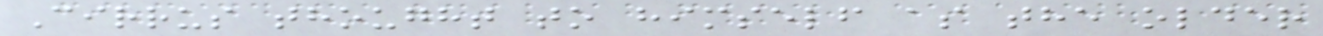Cirrus thought to himself as the older
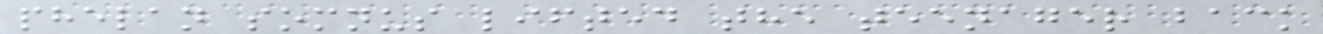phelan somnus lifted the teenager back
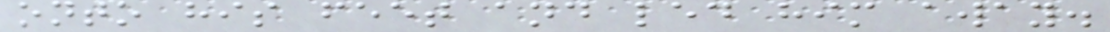onto his feet and led him away.
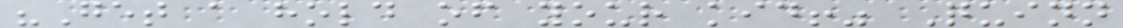"Get a hold of your kid!" Quinn
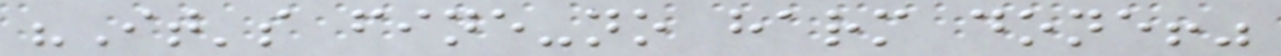"It's fine-no harm done!"
